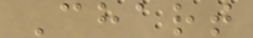Chart
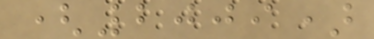(2009)
